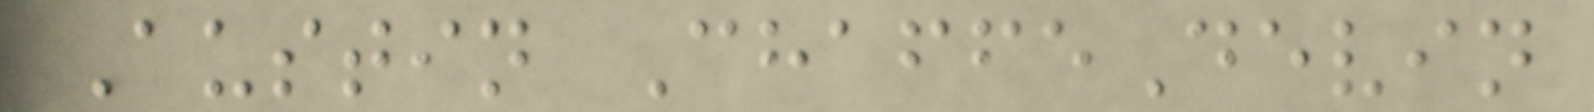Austin ChaffeDevin
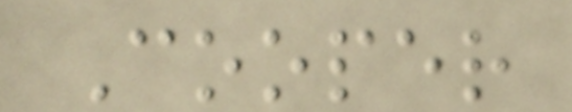Cooper
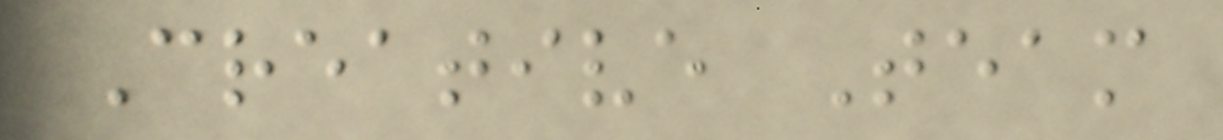Creative Team
